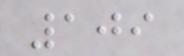109
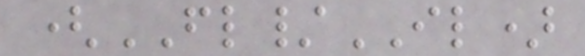(FL/IL)
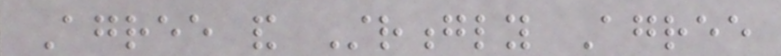Agree and Strongly Agree
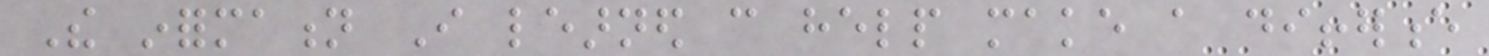The information I learned can help make a difference
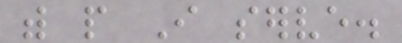with people I serve.
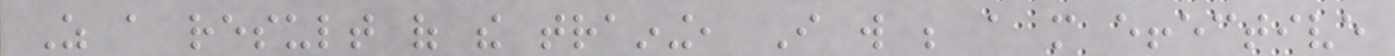As a result of the training, I will be a more effective
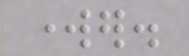worker.
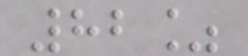82%
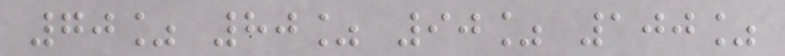70% 80% 90% 100%
